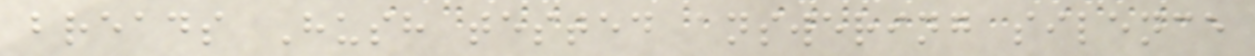breads Hush tested answering silence
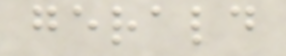gerald
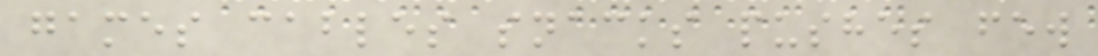games cables snacks pushes few
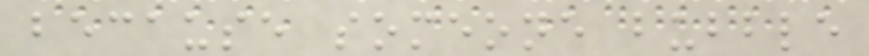because someone bubble
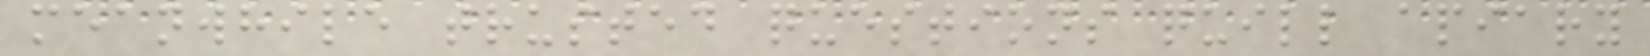meanwhile trusted questions quill apiary
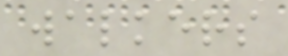walkers
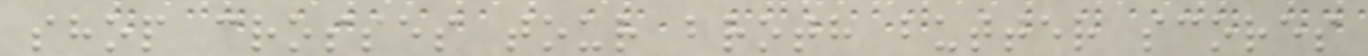shop crosses tour broth butter scores
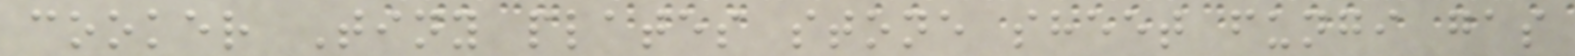cooker Tiny plates stone sheet fungi gas
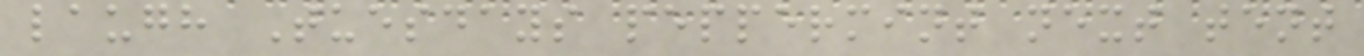laugh Tuesdays peppermint next tent
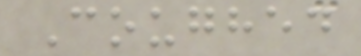Coughed
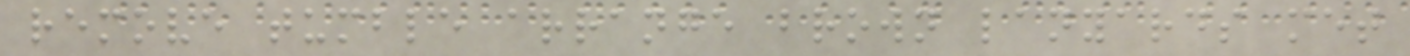remove tumble arrange brown lanyards met
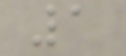1
